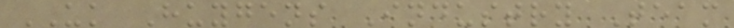UK Huygens Industry Team
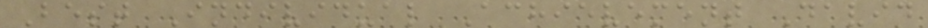Best Individual Achievement David
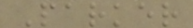Parker
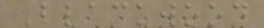Blackwood
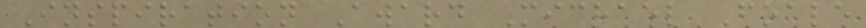Inspiration Award Michael Foale
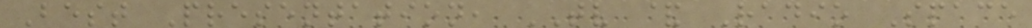Best Presentation, TV & Radio Space
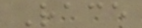Race
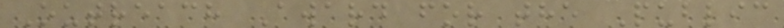Outreach Award for the Public
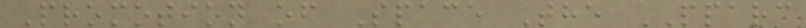Promotion of Space The PPARC
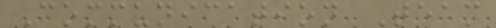Communication Team
